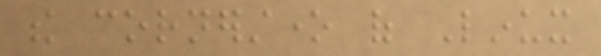the cornerstone of Linux
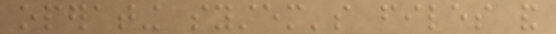operating system's files and
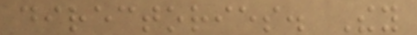directories. They
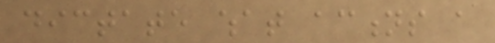dictate what actions a
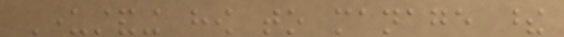Understanding how to manage these
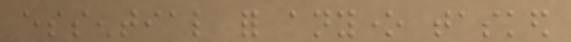essential for anyone tasked
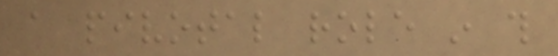a pivotal role in this
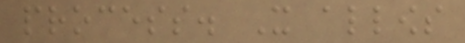process. It allows
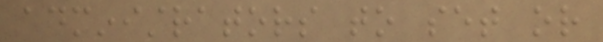administrators to set or
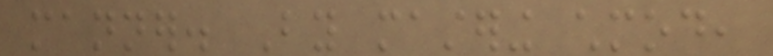manner. By mastering chmod,
